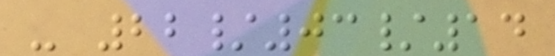- 22/03/14
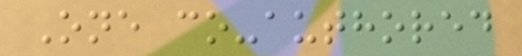One co-authored
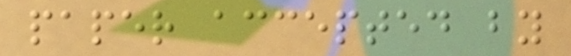paper accepted by
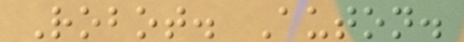Robot. Auton.
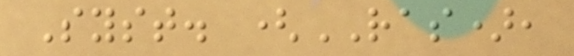Syst. (RAS),
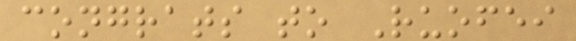congrats to Ruofei
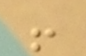!
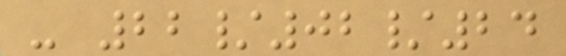- 22/02/24
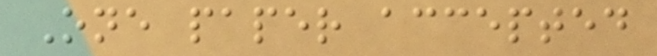One paper accepted
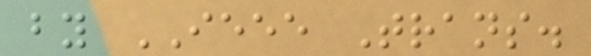by IEEE Trans.
